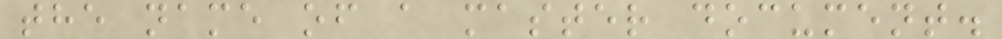the name of a master document.
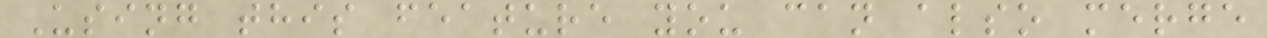Using this feature you can also merge
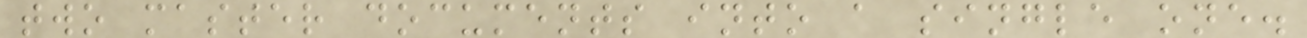two master documents into a single one.
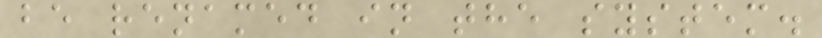be renamed in the system.
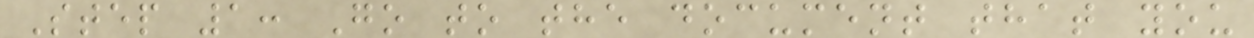Step 1: Go to the document that you
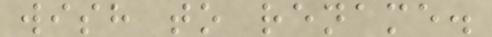wish to rename.
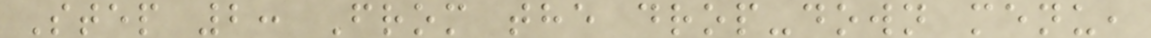Step 2: From the drop-down menu,
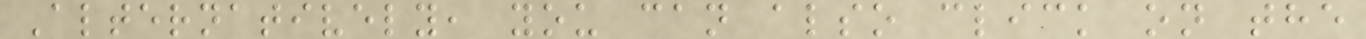Alternatively, you can also click on the
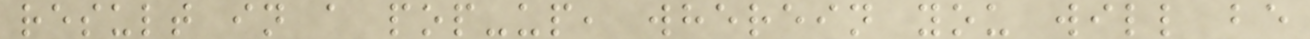result in a pop-up, wherein you will be
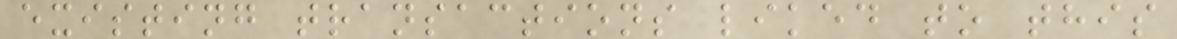existing transactions liked to this
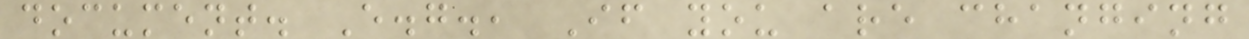document. E.g., If you are changing
